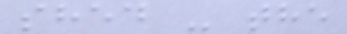shed - the
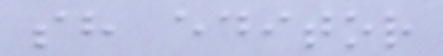sh editor
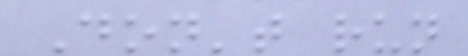Don't run
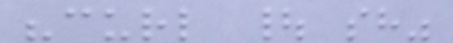"curl | sh"
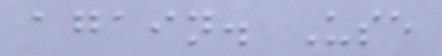again. Use
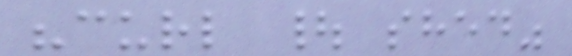"curl | shed"
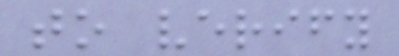to verify
